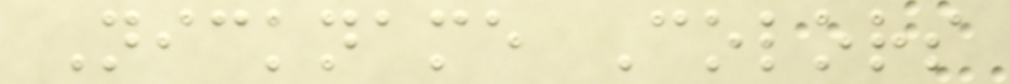Nickname Colors
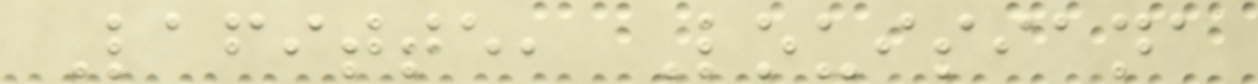Lafitte, Louisiana
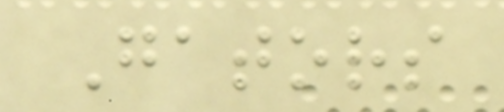Gators
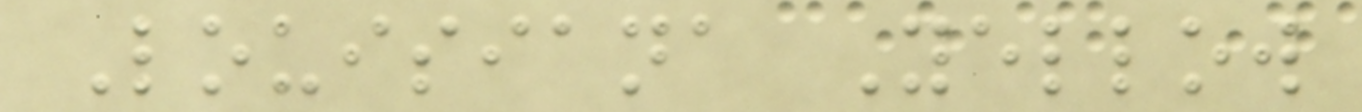Louisiana Yellow
